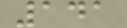141
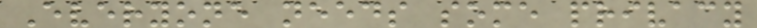Everyone needs some privacy
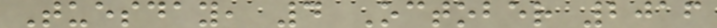Tuesday, 4 October 2016
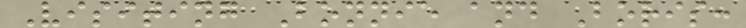Visiting Bonnie and Boris:
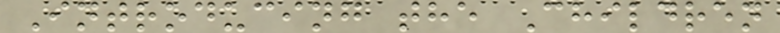Introducing the Children
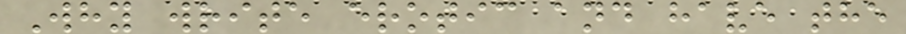Why write erotic and have the
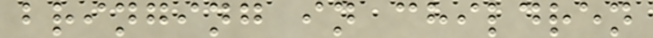bringing in children
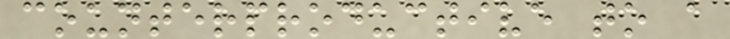counterproductive to a
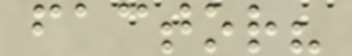factor?
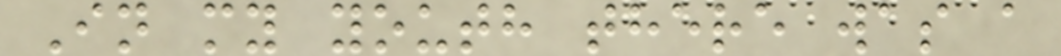In my youth there was a
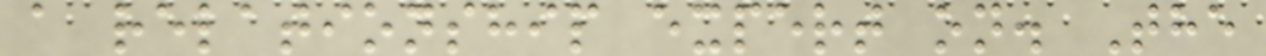a relationship expert on. The
